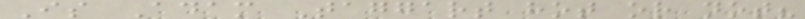Is Adam Taggart hot or not?
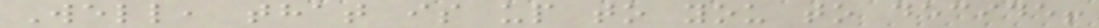Well, that is up to you to decide!
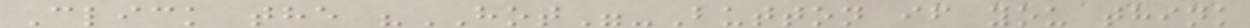Click the "HOT"-Button if you think
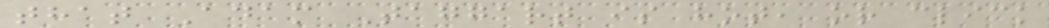that Adam Taggart is hot, or click
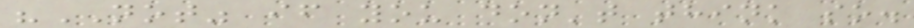"NOT" if you don't think so.
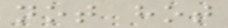not hot
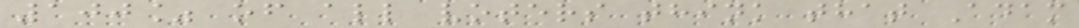100% of all voters think that Adam
